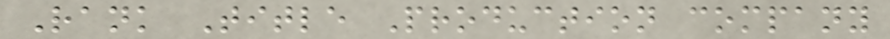Rank Title Production company
